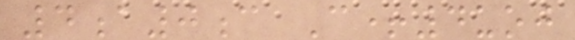4a0c C+4uoj
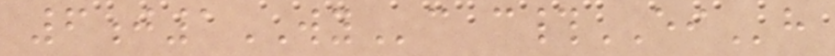6j1WYc c#EIh
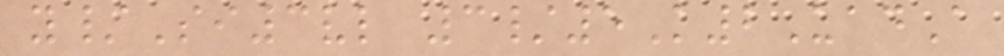y/Si3vl 3/5K2UadA
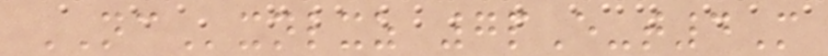NCxnlxz 7pE-t4M
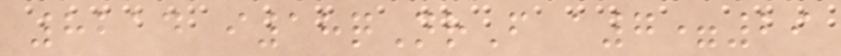8214 i18qNrF a7=29
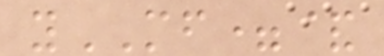yMF=&
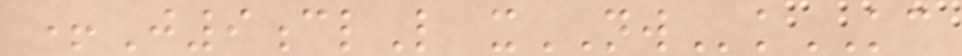+J9clL xNWkKC
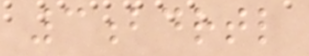3bdrtl
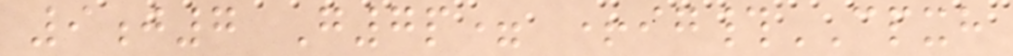9j7 G7p= +ig#CPXH
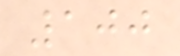100
